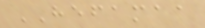HEFAMAA
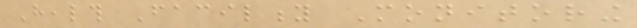Health Facility Monitoring
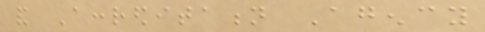and Accreditation Agency
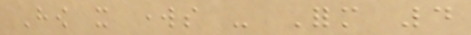How it works - Form 4
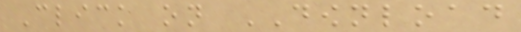Click on DOWNLOAD
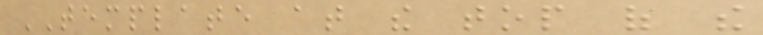TEMPLATE at the top of the
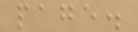page.
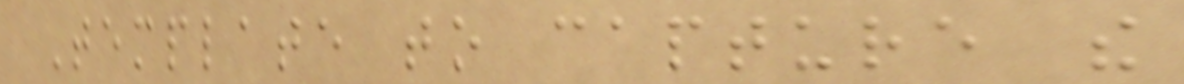Template to capture the
